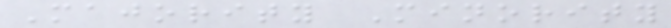Majority Minority
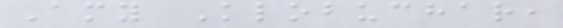Amy Klobuchar,
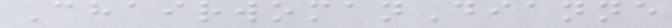ChairwomanDianne
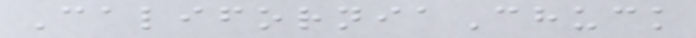CaliforniaChuck
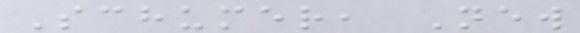Schumer, New
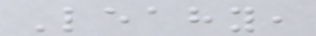Leahy,
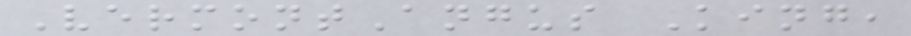VermontAngus King,
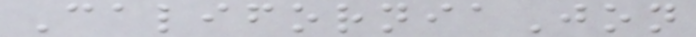CaliforniaJon
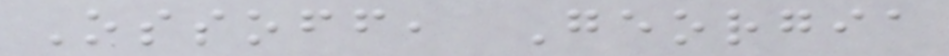Ossoff, Georgia
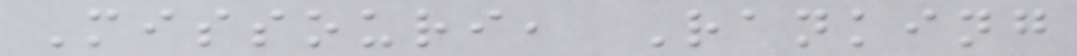Missouri, Ranking
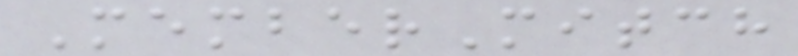MemberMitch
